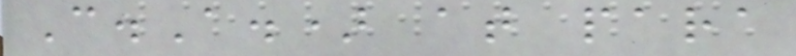C.A.) at para
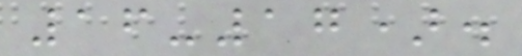16-17).
